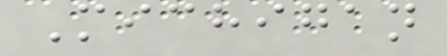Michigan
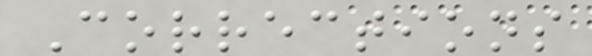Corrections
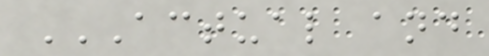ACTUAL AND
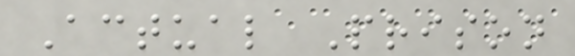Actual Prison
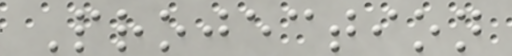Projection
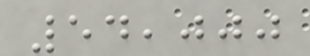54,000
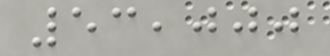53,000
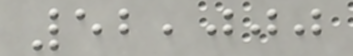52,000
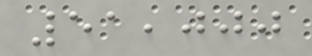51,000
